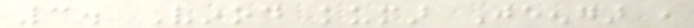3. Vinod kumar Jeengar ,
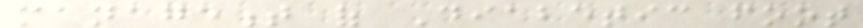management of Diabetic foot
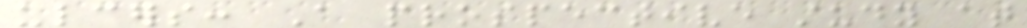ulcers: A prospective study at
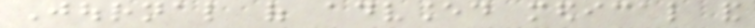Journal of advanced medical and
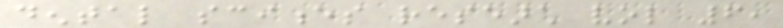dental sciences research vol 6,
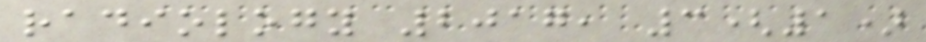radiology 2017, 3(1)
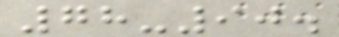78-90.
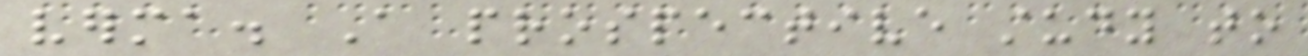verma. A prospective study to
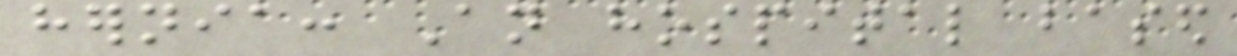hernia: An hospital based
